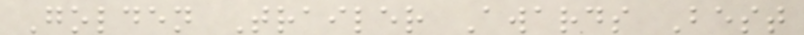Golden Trailer Awards Best
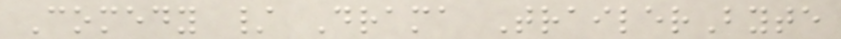Comedy / Drama TrailerByte
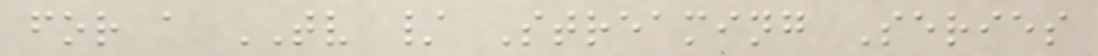for a TV / Streaming Series
